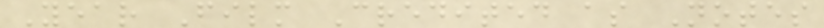Year Film Credited as Notes
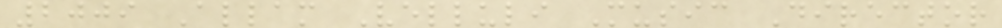2009 Allam Velluli Music Director
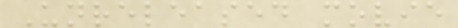Unreleased movie
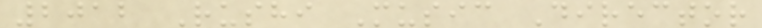2012 Rushi Music Director
